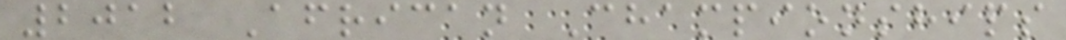2012 African Championships
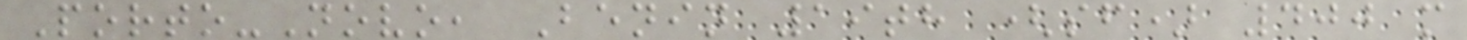Porto-Novo, Benin 19th (sf) 400 m
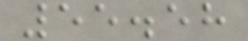55.58
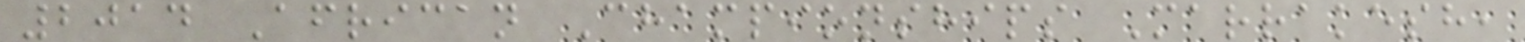2014 African Championships Marrakesh,
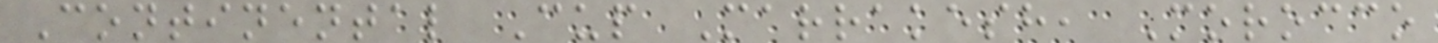Continental Cup Marrakesh, Morocco
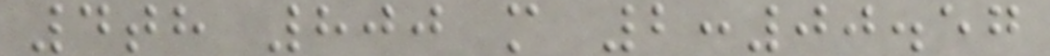4th 800 m 2:00.57
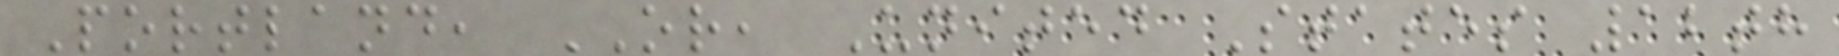Portland, OR, United States 12th
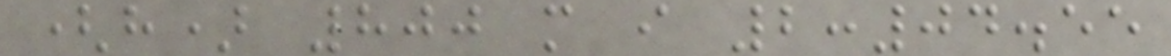(h) 800 m i 2:04.55
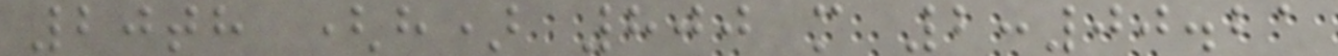20th (h) 800 m 2:00.21
